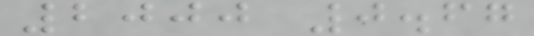2000 0.67
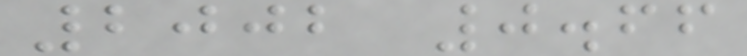2002 0.66
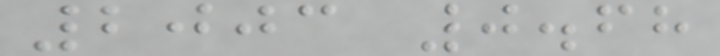2003 0.68
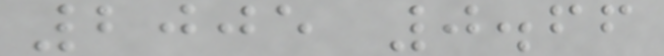2005 0.66
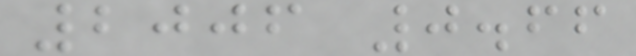2006 0.66
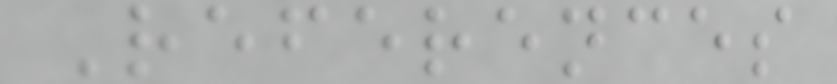References
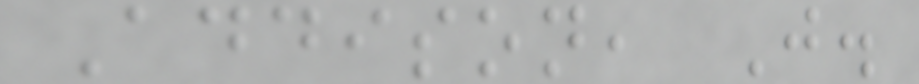Addison, J.
